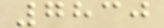7830
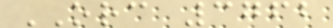ORC 3762
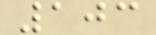103
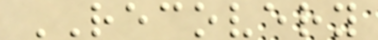RECOVERY
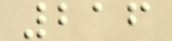216
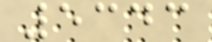5343
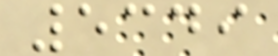5349
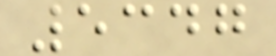5347
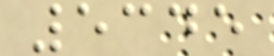5345
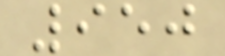950
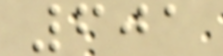601
